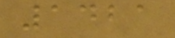1421
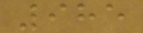985
